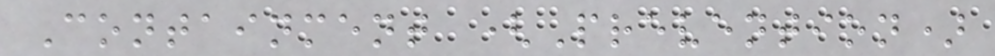Containment (Prevention)
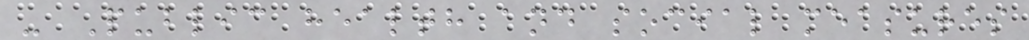- Public health and social measures
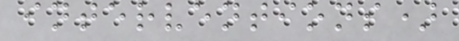interventions)
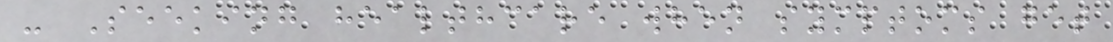- Seeking healthcare when symptoms get
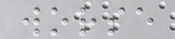worse
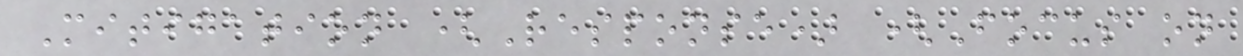Mitigation (Response) (Focus on
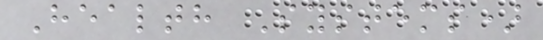Health Systems)
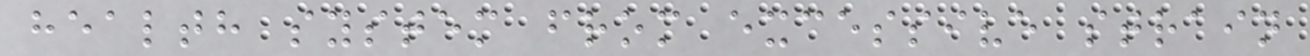health system from excessive strain
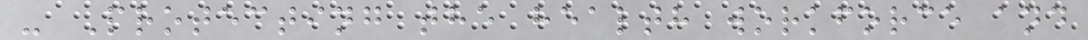- Protecting the health workforce and
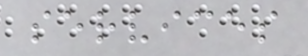services
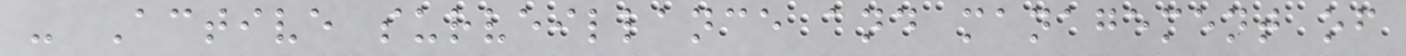- Active surveillance and management of
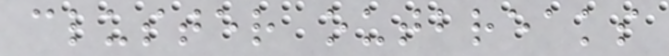cluster outbreaks
